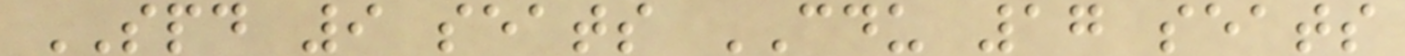SPD 9 seats CDU 17 seats
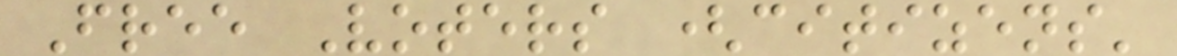Free Voters (citizens'
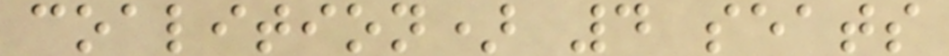coalition) 4 seats
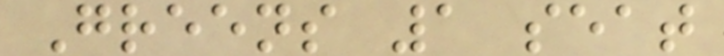Greens 1 seat
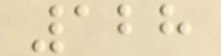128
